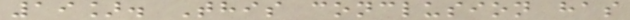19]. This conclusion has
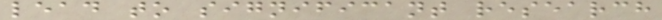lead to significant research
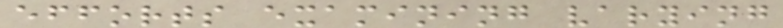efforts examining varying
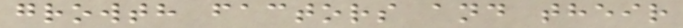growth factors and their
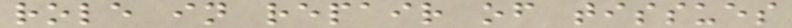role in repair of tissues
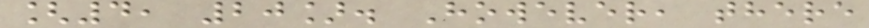[4, 20]. However, there
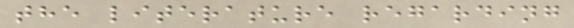the literature regarding
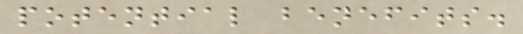potential benefits.
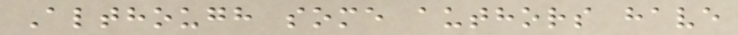Although some authors have
